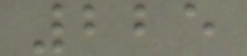225
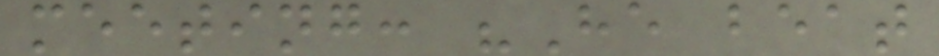meeting: "He beat
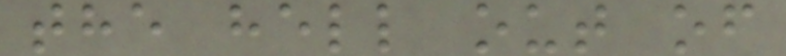the hell out of
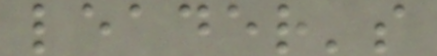leader's
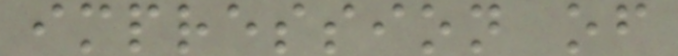impression of
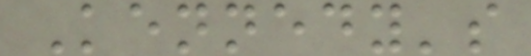Kennedy's
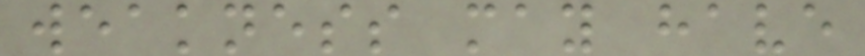weakness may have
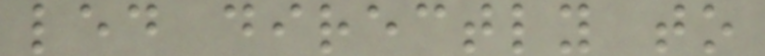led directly to
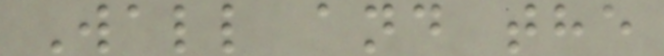Wall and the
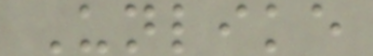Unlike
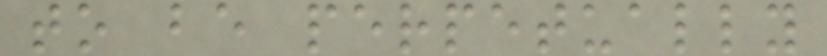to be perpetually
